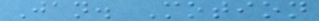Jan. Motion
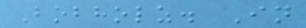Bobholz. In
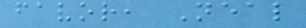favor, Neal
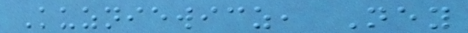Kuzniewicz, Ney
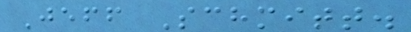Jeff Schmitt.
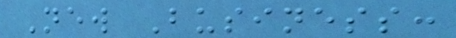New Business:
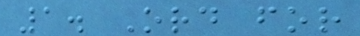1. Ord for
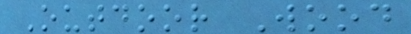Outdoor Wood
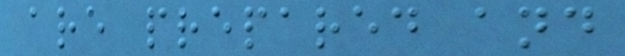are prepared and
